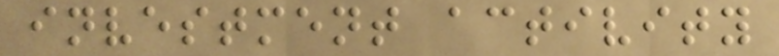investment activity
